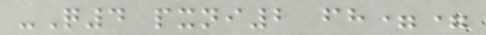-Q4 pxni2 fh==
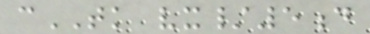cTK vx/5d
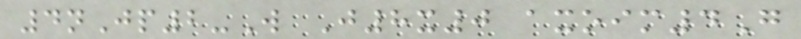4nJp2-W J8x0 axoim4G
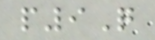p9Q
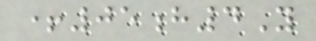+05h4Y
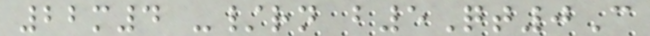22m4 -/rn b5Qt0C
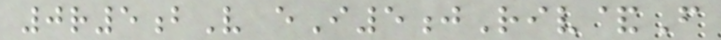0r5bV eI5jRiv&F
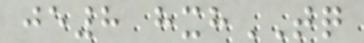je8 hxhTQ
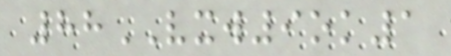88VXW9ok1
